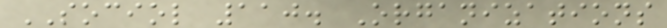SOCIOL 110. Organizations
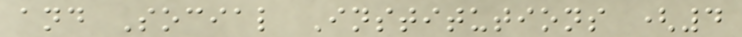and Social Institutions (4
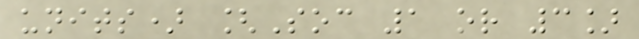units) [Soc 1 or 3]
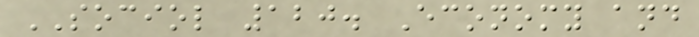SOCIOL 120. Economy and
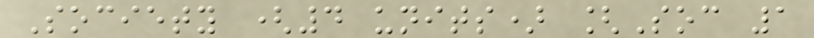Society (4 units) [Soc 1
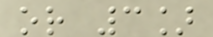or 3]
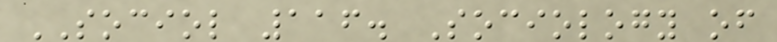SOCIOL 116. Sociology of
